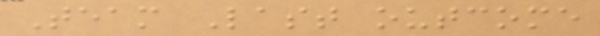Team Last outcome
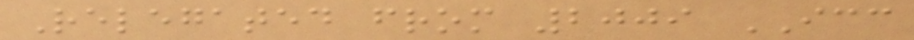Relegated from 2009 ICC
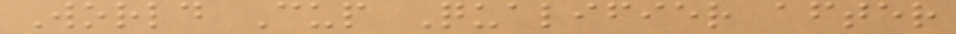World Cup Qualifier after
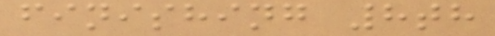finishing 8th
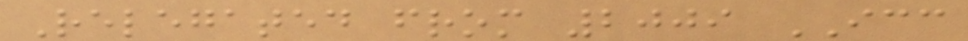Relegated from 2009 ICC
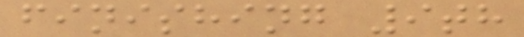finishing 9th
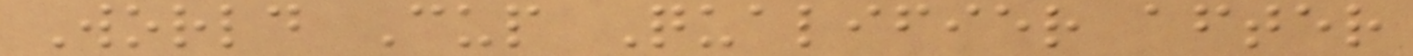World Cup Qualifier after
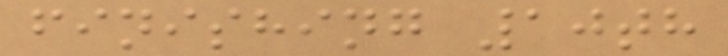finishing 10th
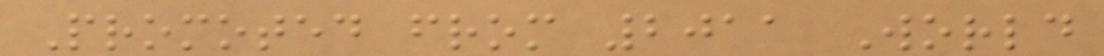Promoted from 2011 World
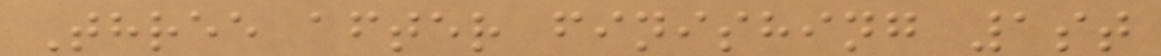Three after finishing 1st
